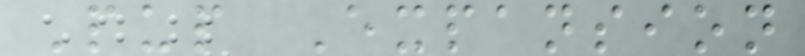Pup Expansion
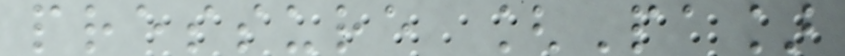pressure [Pa]
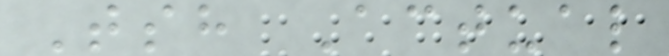Tsh Actual
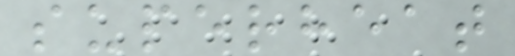superheat
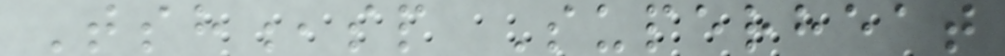Tsh,sp Superheat
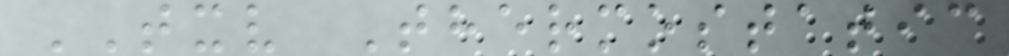TXV Thermostatic
